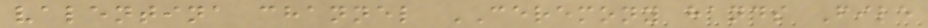valentina channel CEREMONY hands File
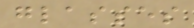glasses
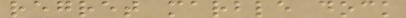regret marble dock
